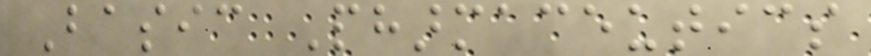Basic Pharmaceutics
